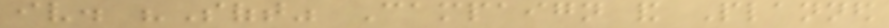iv. "Soft" Campaign and Planned
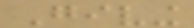Giving
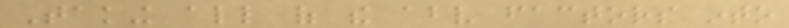Taking all of the above factors into
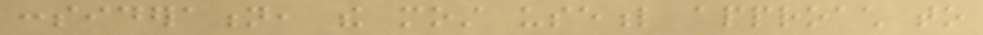consideration, the most useful approach to
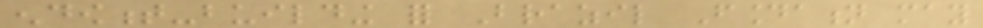endowment-building for Brazil Foundation may
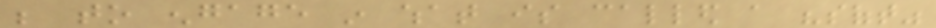be to engage in what is called a "soft"
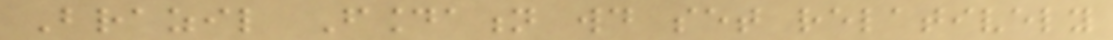Brazil Foundation would set relatively
